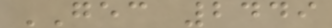GEC 2449
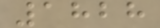1828
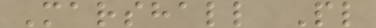Marshall Pl
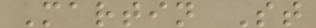Martin St
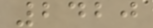2420
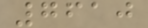7610
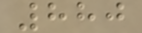880
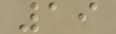19
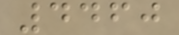4460
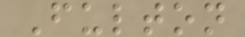Fulton
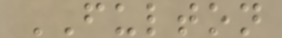FULTON
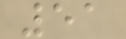51
